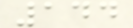144
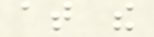at the
